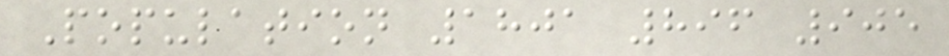Population 1801 896 905
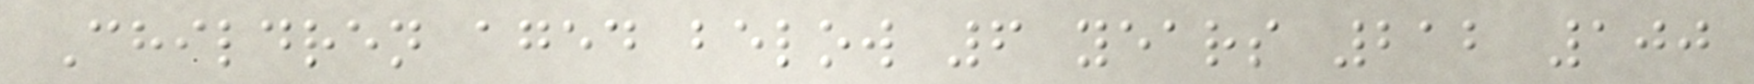Children aged below 6 years 212 100
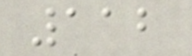112
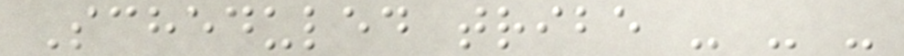Scheduled tribe - - -
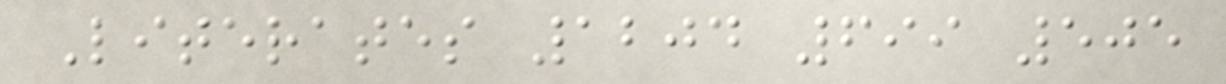Literates 1204 699 505
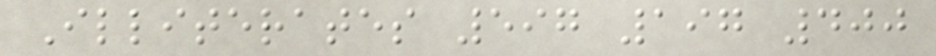Illiterates 597 197 400
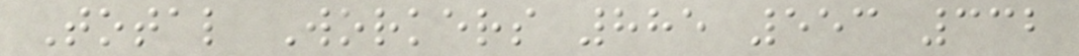Total Workers 885 553 332
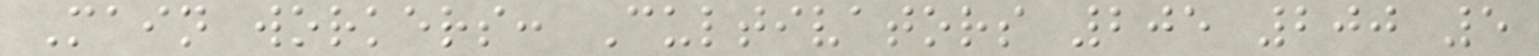Main workers: Cultivators 205 200 5
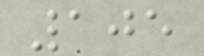105
